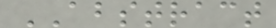ABSTRACT
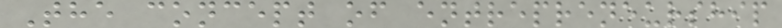The concept of entrepreneurship
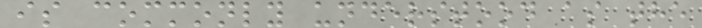is commonly understood as the
